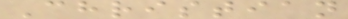Christian
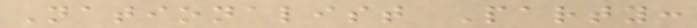Nationalist Party:
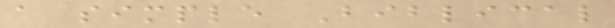a simple Biblical
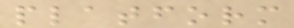platform
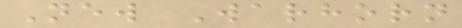New Warhorn
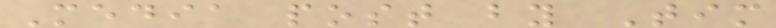Media post by Tim
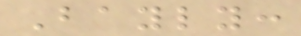Bayly:
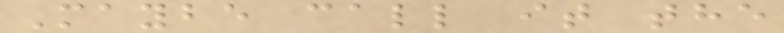Maybe call it the
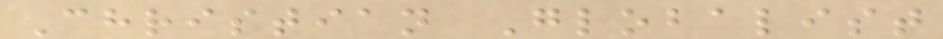Christian Globalist
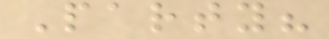Party?
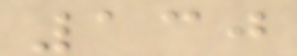130
